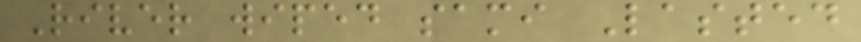River wiped sami Lasted
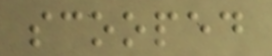scooped
